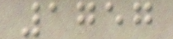1757
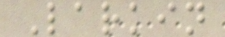Larkin
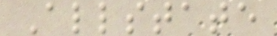Allstate
